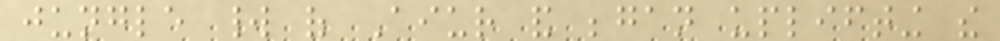jungle world of Aiur and began uplifting the
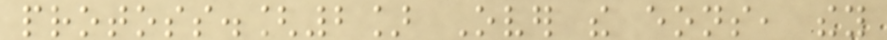protoss.[2] Over the eons, they
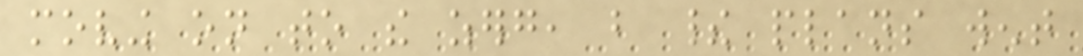moving on to the zerg, but their plans went
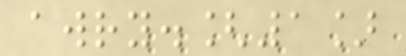awry.[1]
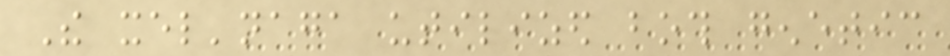The xel'naga utilized both genetic
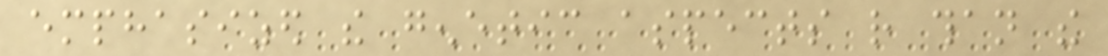emphasized the genetic aspects rather than the
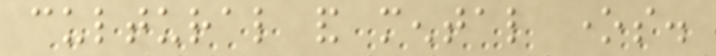cultural and mental ones.
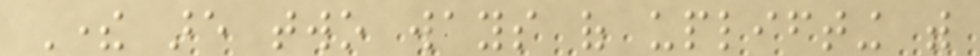There are two ways of uplifting with
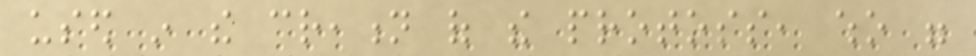used in the creation of the protoss, who were
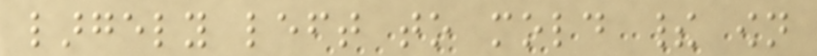largely left to mold their own
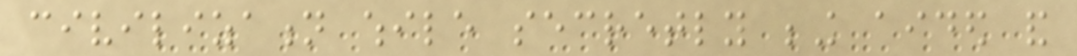civilization while secretly being aided and
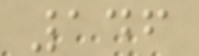146
